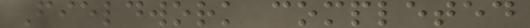Fieldwork completed
